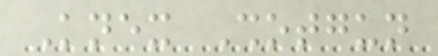Knex Shotgun
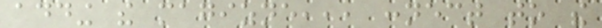adding the magizne,,, connect to the
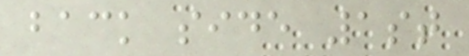back side 1st
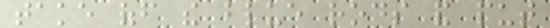take off the blue rods and put
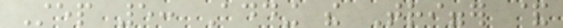Step 5: Adding the Trigger &
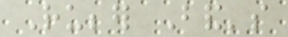Rubber Band's
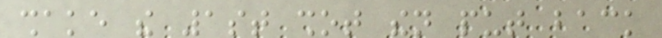shake the 1st shot then put back
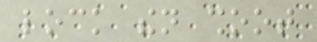lock then shoot
